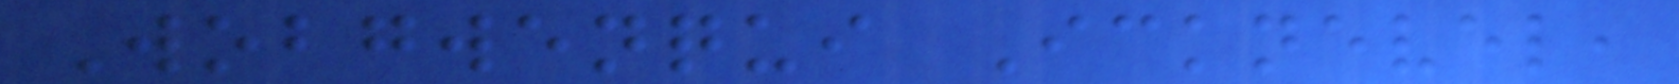Wobgwenqui Icknevel,
